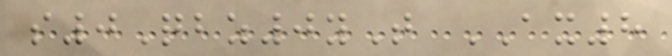s0Qbz0yT AX8
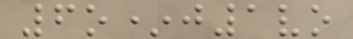6o*j1vo
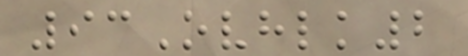93Ovhlk2
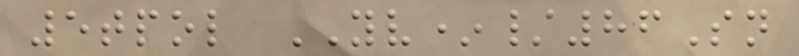5tpol YV*/86Sn
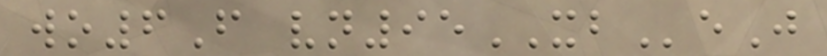wo6F vn95XBeJ
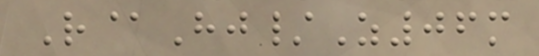R@Hj/Z06m
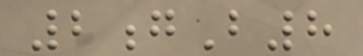2gB8
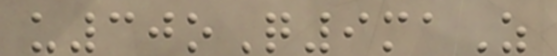u30oQ9maZ
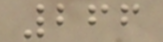266
